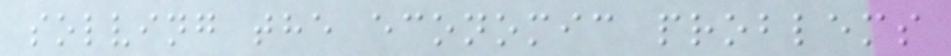solving the economic problems
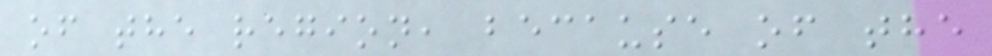of the region, because of the
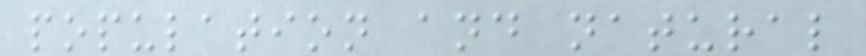population and natural
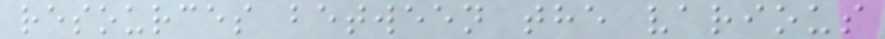resources between the various
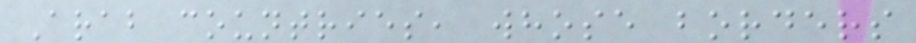Arab countries, whose borders
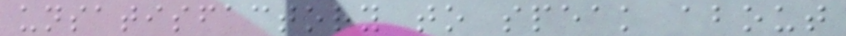unsatisfactory to speak about
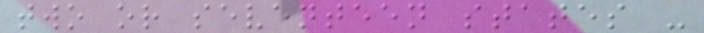two or seventeen states -
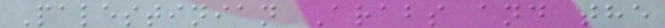Palestinian Arabs and the
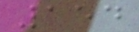154
